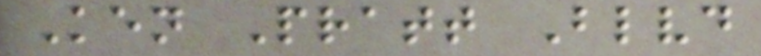Ken Pratt Blvd
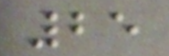25
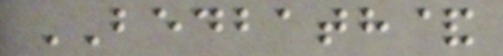BEDBATH&
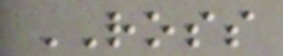ROSS
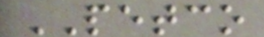PETCO
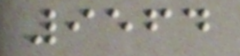9564
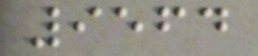9564
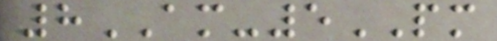8AM-5PM
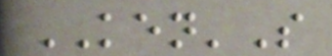KEN'S
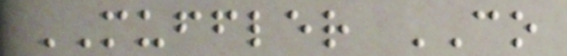MUFFLER CO
